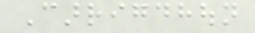Carrigdhoun
